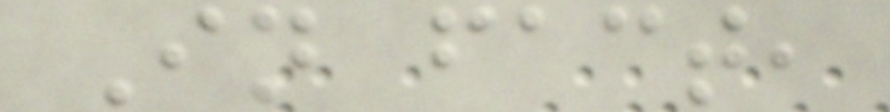In fact,
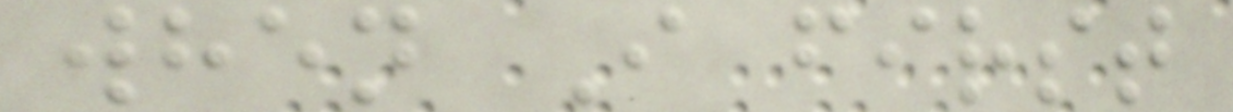when I first
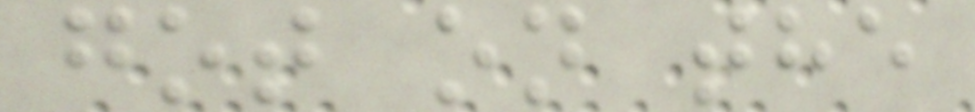got on the
